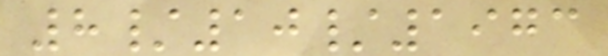8/10/1973
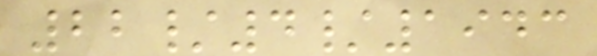22/4/1943
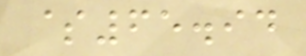$65.94
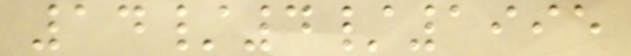14/4/1995
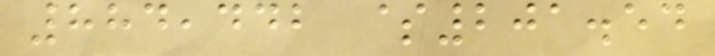884,442 $201.54
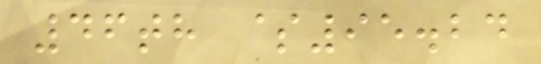46th $95.24
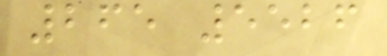265 5526
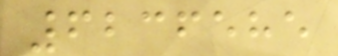6236585
